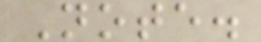Note.
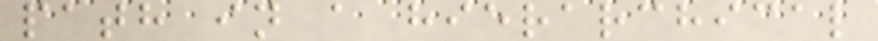path in a hierarchical
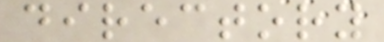directory
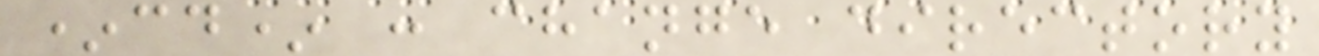*cd* : change directory
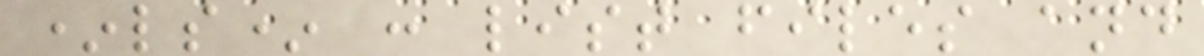*ls* : list files and
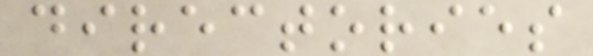directories
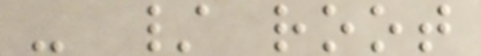- / root
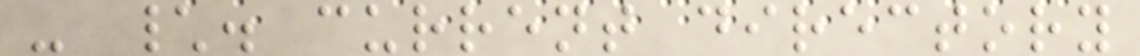- \. current directory
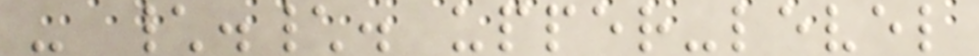- \.\. upper-level
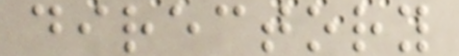directory
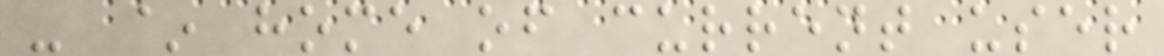- ~ home of current user
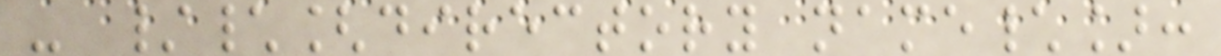- /\[directory name\]:
